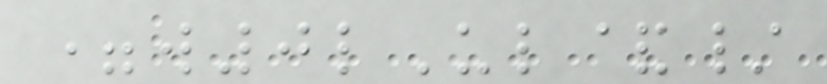=w0lUl&/
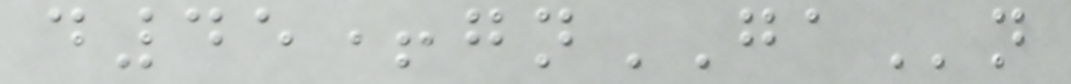d45+gnGAn
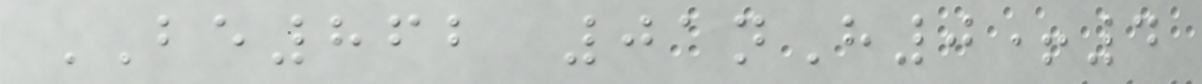BE862 01nH0+4
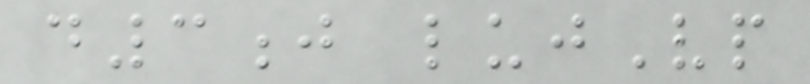d3j lujVp
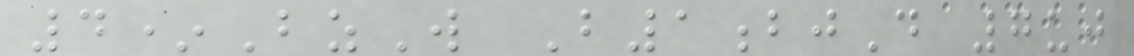4*BzW B1bjD 7uj
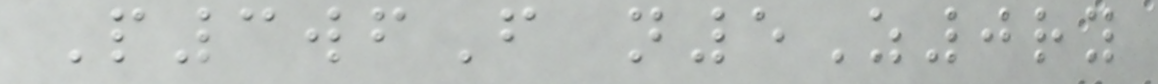P3wfF n5Z0ry
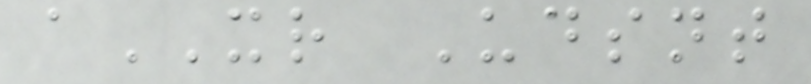aXR Udsnt
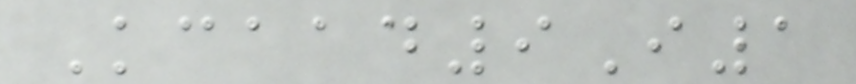Kcaad9I1
